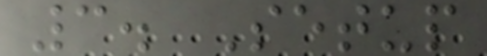3. Setup
